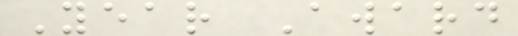Year Award
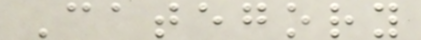Category
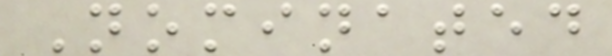Nominated
